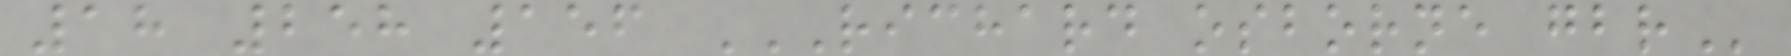18 258 156 RICHARD OSBORNE GBR
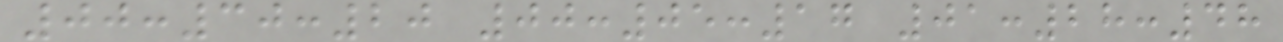00:30:20 00:05:17 01:28:48
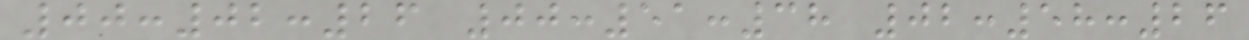00:02:26 00:51:38 02:58:26
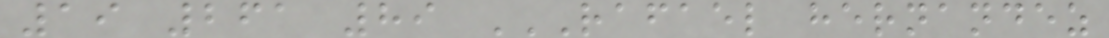19 261 89 RAFAEL HERNANDEZ
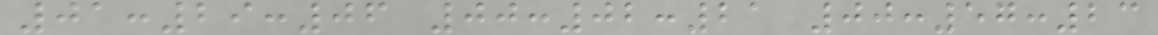01:29:06 00:02:21 00:57:23
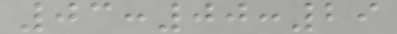03:00:29
